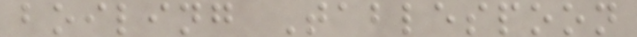boiling Tablespoon
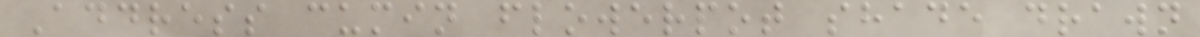Address cumin flowerpot shade drawn
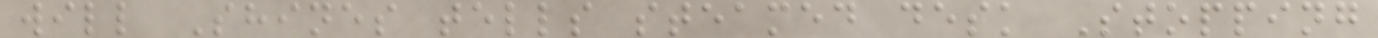will Shines tells steamed desk Stopping
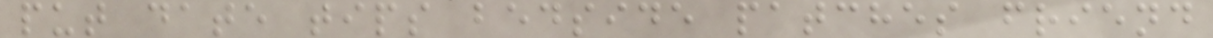put date tips bedside patches friend
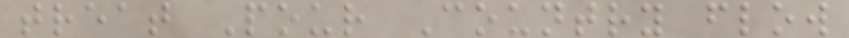treat Pour Country flow
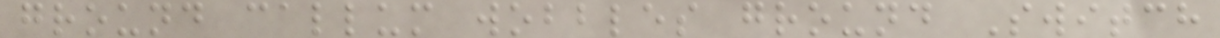ground callum wobbles ground Switch
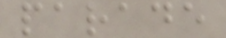parade
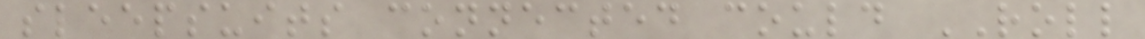sleepsuits connected could ROLL
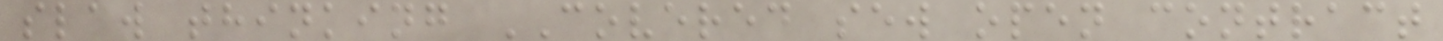slaw thinking COVERED sew open contract
